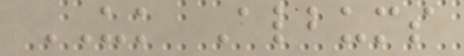UK Albums
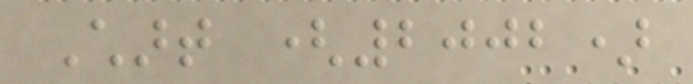Chart (2002)
